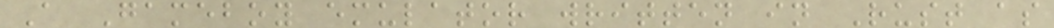A Gameboy emulator written in Rust as
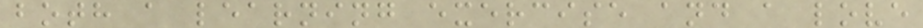both a learning exercise and a love
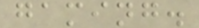gaming.
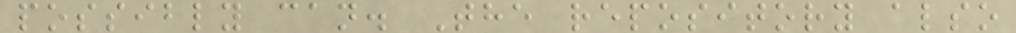possibly can. The repository also
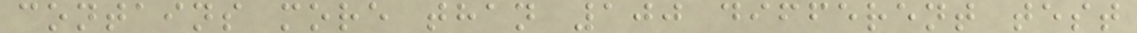contains more than 100 different test
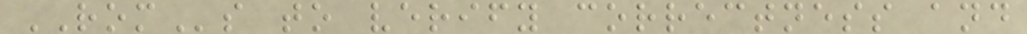ROMs to verify correctness and
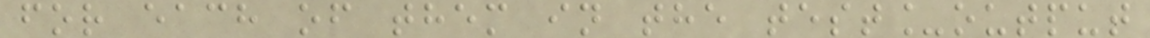for each of them in the test_output
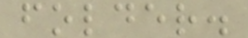folder.
